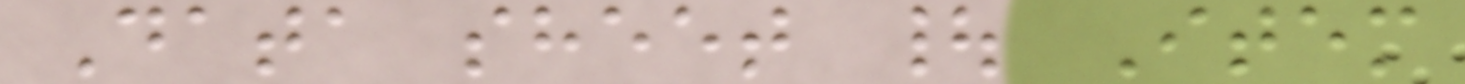Data sheet | Item
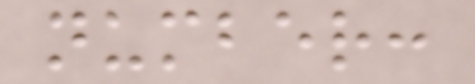number:
